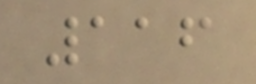116
